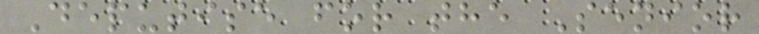Deputise for the Senior
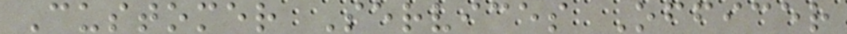Customer Services Officer
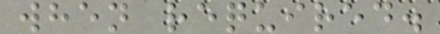when required.
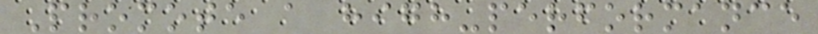Promote a high-performance
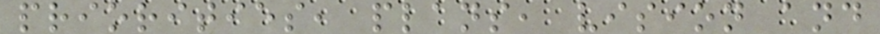priorities, plans, vision and
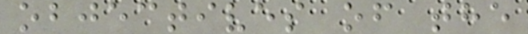objectives of the
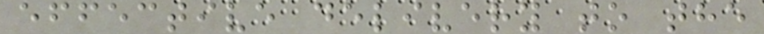effective delivery to the
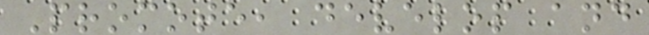Promote, develop and
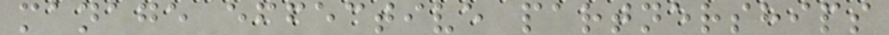manage effective partnerships
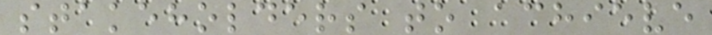stakeholders to achieve
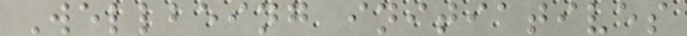Wellbeing initiatives
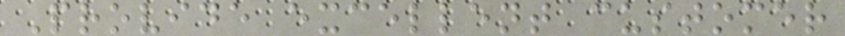Provide excellent customer
